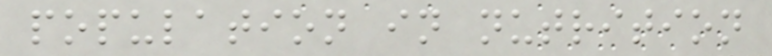population in nutrition
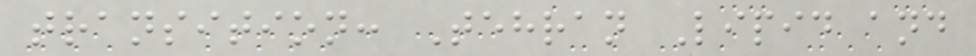transition: Tehran Lipid and
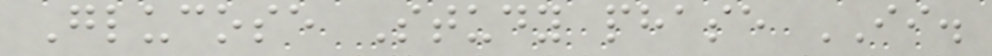Glucose Study phase II.
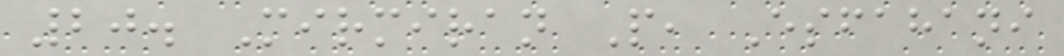20. Mirmiran P, Esfahani
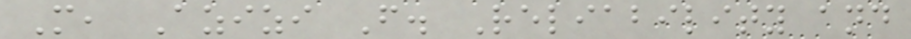M, Azizi F. Reliability and
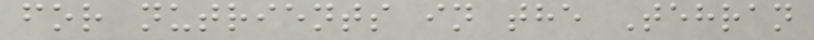for nutrients in the Tehran
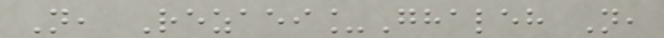N, Rezaei_Ghaleh N,
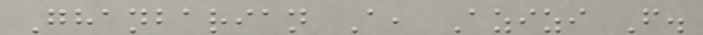Ghanbarian A, Azizi F.
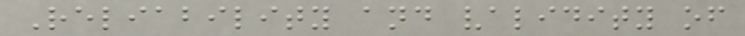Reliability and validity of
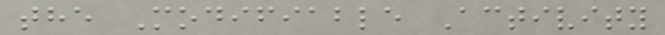the Modifiable Activity
